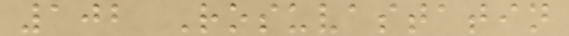102 Rosuvastatin
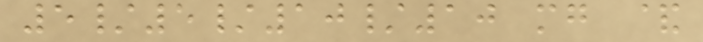5/5/10/10 mg &
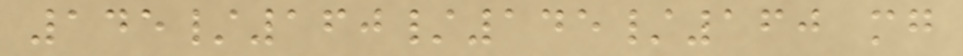145/160/145/160 mg
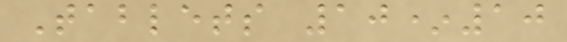Tablets 10*10
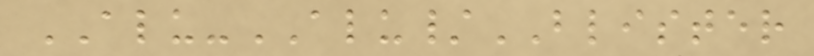ALU-ALU/BLISTER
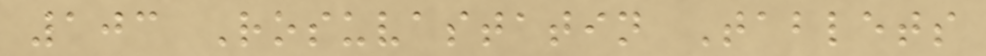103 Rosuvastatin Tablets
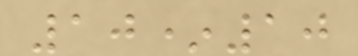10*10
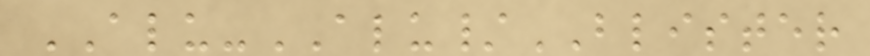ALU-ALU/BLISTER
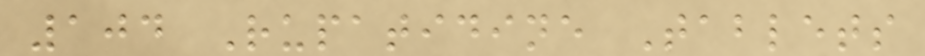104 Rupatidine Tablets
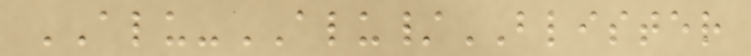ALU-ALU/BLISTER
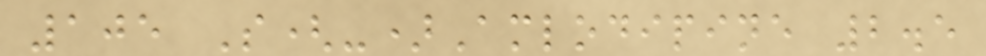105 S(-)Amlodipine 2.5
